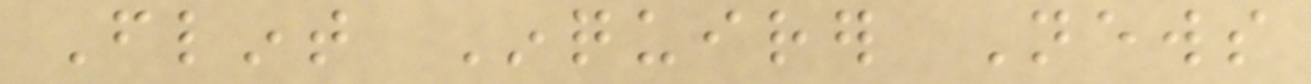Flint Inquirer News
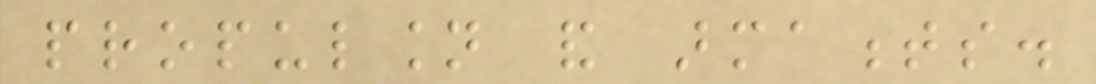propulsion and armaments.
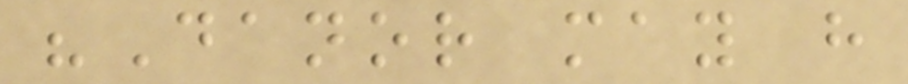"Danor may have
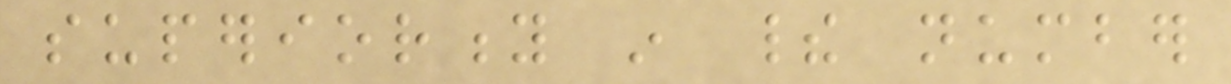superiority in their number
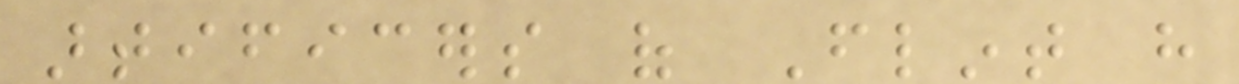artificers of Flint have
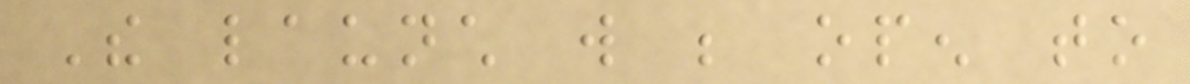The launch will be open to
